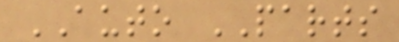AUTO PARTS
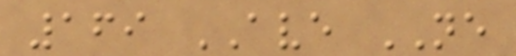169 AVE NE
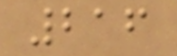216
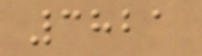3821
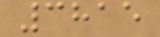3815
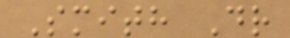Smith Dr
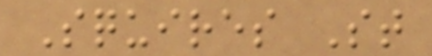Squires St
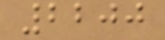2200
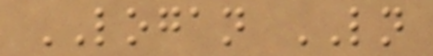LOGAN LN
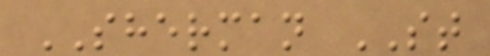SHERMAN ST
